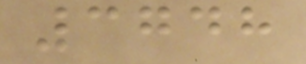3748
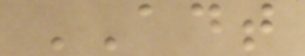ADT
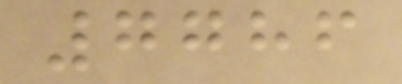7786
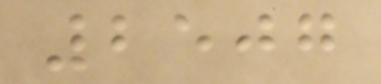2507
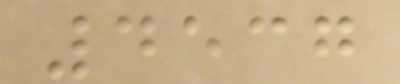4537
